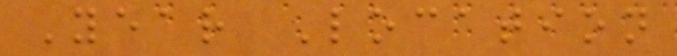Year Location
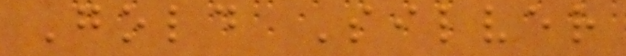Gold Silver
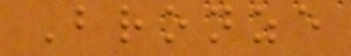Bronze
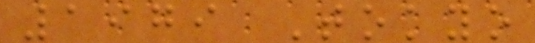1979 Tokyo
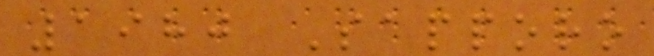1980 Sapporo
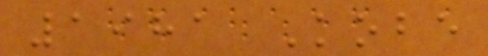1981 Kobe
